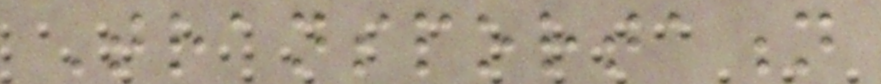Transportation
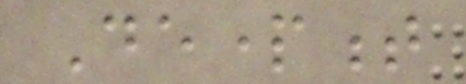Department
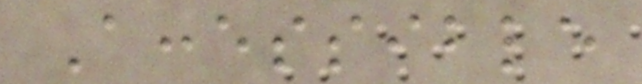Accessible
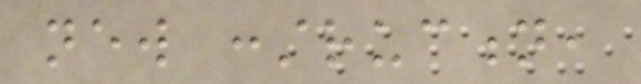new construction,
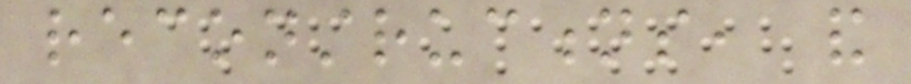reconstructions, and
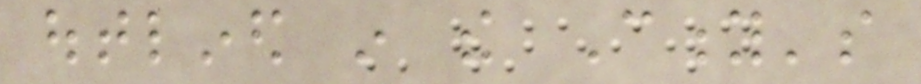outlined in the City's
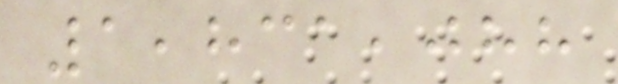1,831,088
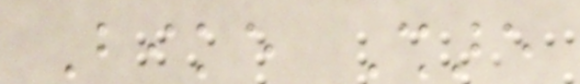Bike Share
